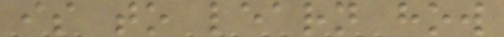is to learn how
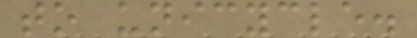to unicycle.
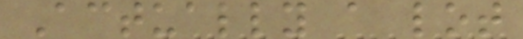Actually a lot
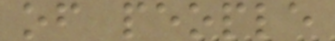of people
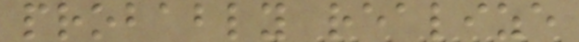probably realize
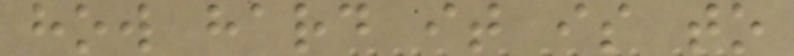how hard it is to
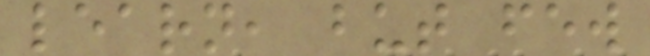learn, but few
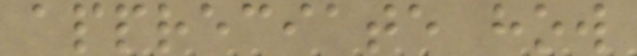appreciate how
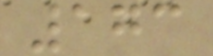173
